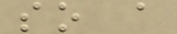so a
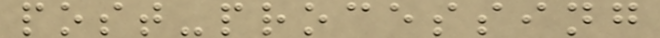post-processing
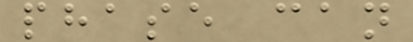phase can
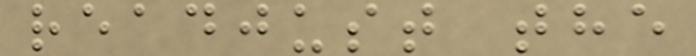readjust the
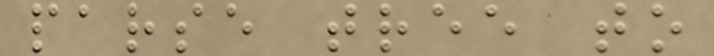parse tree to
